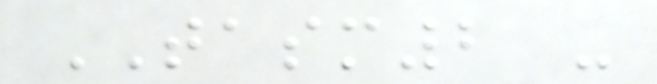TASM2 -
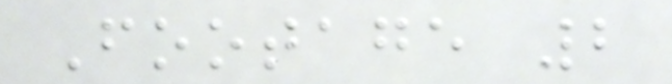Footage 2
